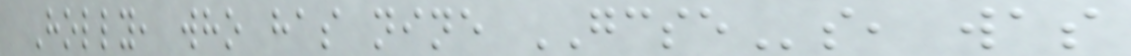Holly, who has nine GCSEs, was
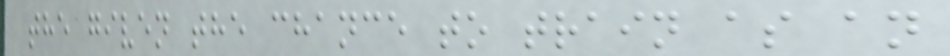the given the chance to train as an
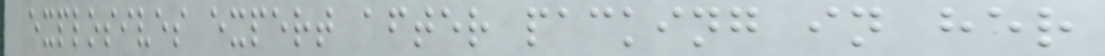explosives expert after packing in her
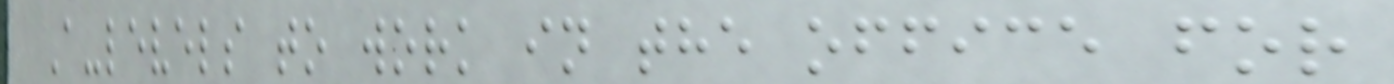A-levels to work in the office for
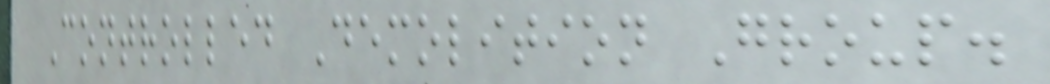Controlled Demolition Group.
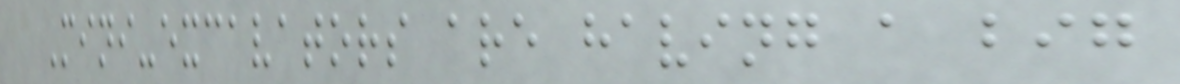Mini-excavators are having a big
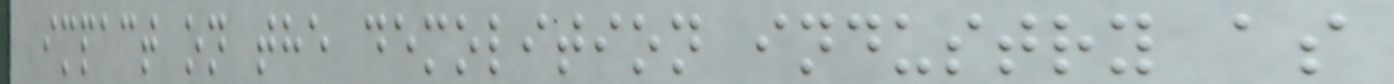impact on the demolition industry as
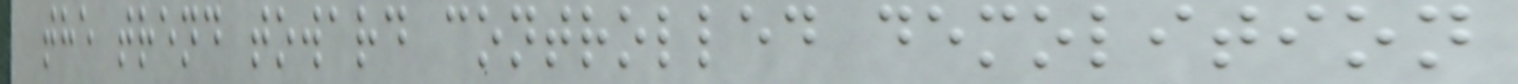the trend toward controlled demolition
